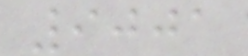9001
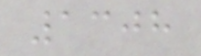1308
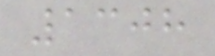1308
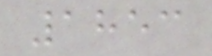1853
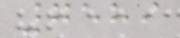7589
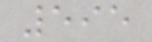595
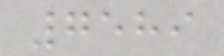7589
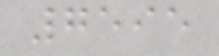7595
